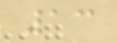13
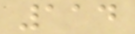114
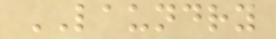LAUNDRY
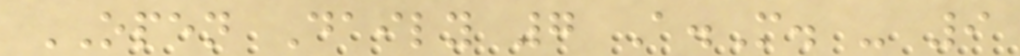OPEN Daily 7 A.M. - 9
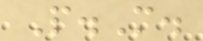P.M.
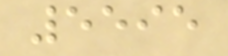5595
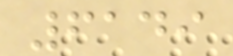6149
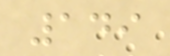149
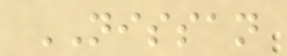NISSAN
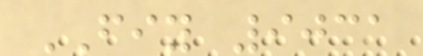FIY 9031
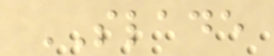SLADE
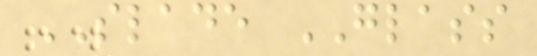SLADE GLASS
